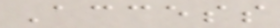Access
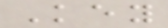Key
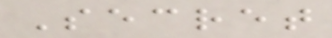Secret
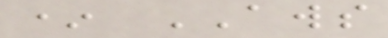* AWS
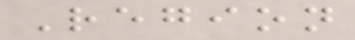Region
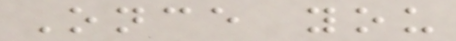Once you
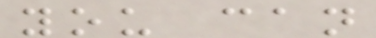you can
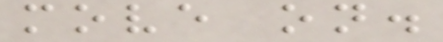move on.
